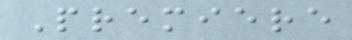Premiere
